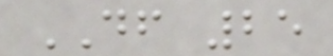DF 25
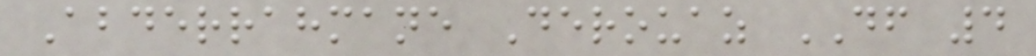Abderrahmane Derouaz DF 4
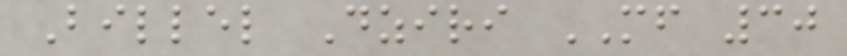Billel Dziri MF 30
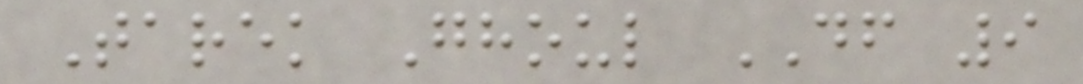Tarek Ghoul DF 9
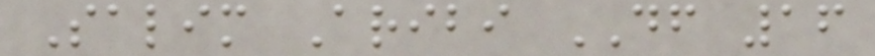Salim Aribi DF 16
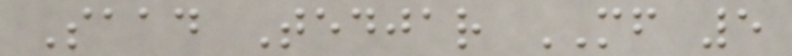Saad Tedjar MF 5
